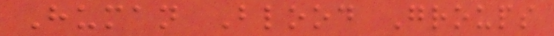Human Blood Groups
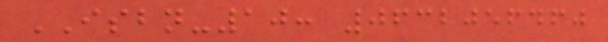ISBN-10: 0632056460
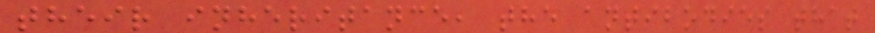their inheritance, the antibodies that
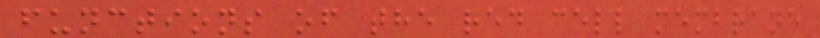functions of the red cell membrane
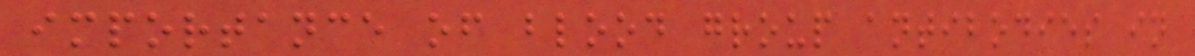importance of blood group antibodies in
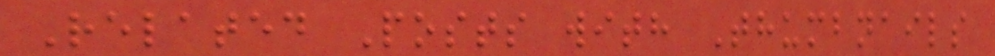Related Posts with Thumbnails
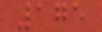175
